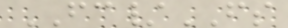FC/FS
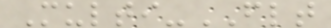Multi-FLT
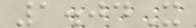1.04X
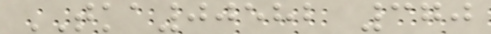TKA00582 370
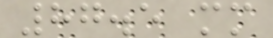87.5 mm
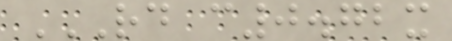RD C0.72X
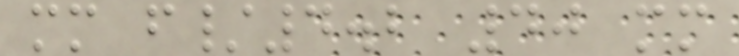mm f/4.2 40 mm
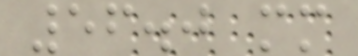56.0 mm
